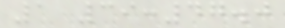1 39:47.0
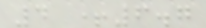4 +6.7
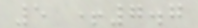5 +7.7
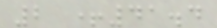2 +41.4
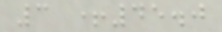3 +45.0
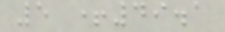5 +49.1
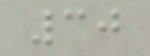30
